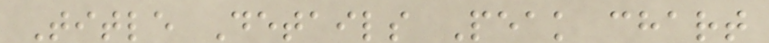Title Details Peak chart
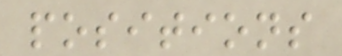positions
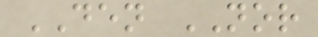DEN NOR
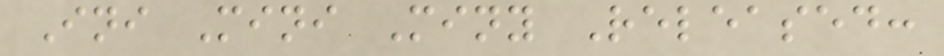Ini Mini Miny Released:
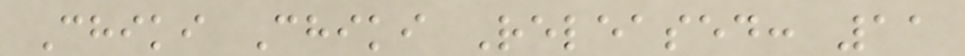Chiki Chiki Released: 11
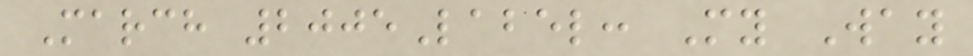March 2005Label: My Way
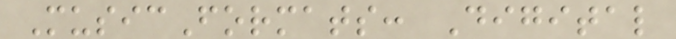MusicFormats: Digital
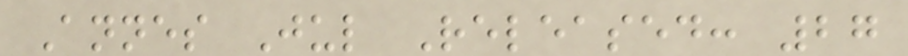Annes Jul Released: 27
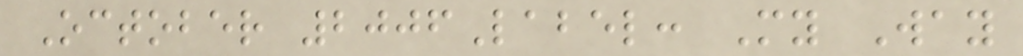October 2006Label: My Way
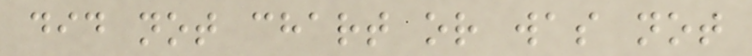did not chart or was not
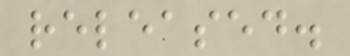released.
